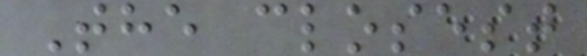The closest
